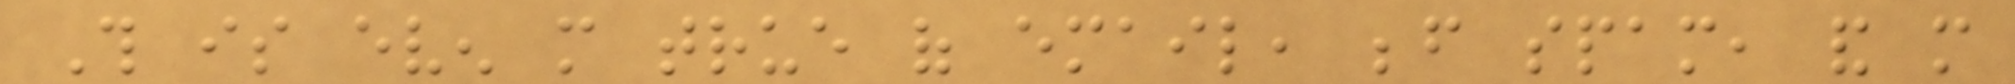This is even more true of email, before spam, and more
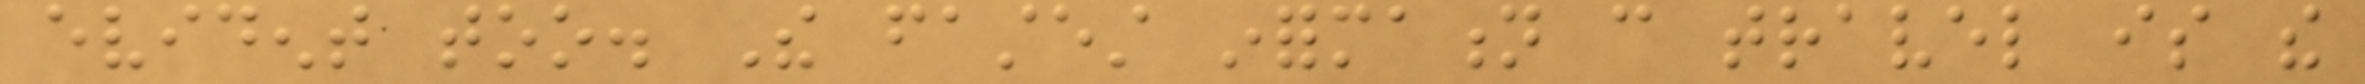evident too. The fastest information can travel is the
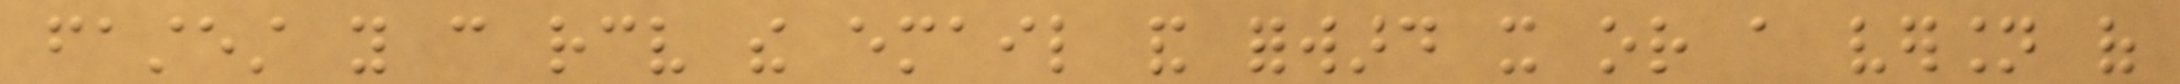fastest you can receive the email and forward it or a version of
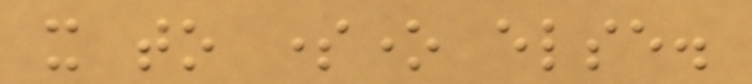it to someone else.
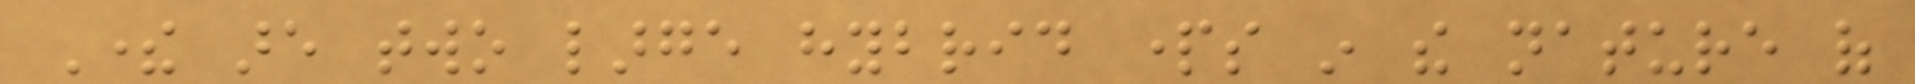There are two large hybrid parts in the nature of
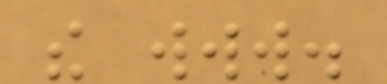the www.
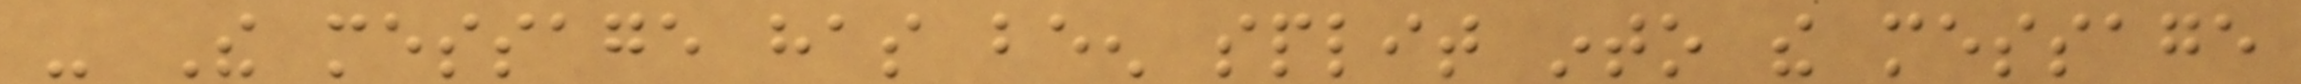- The message has been split into the message
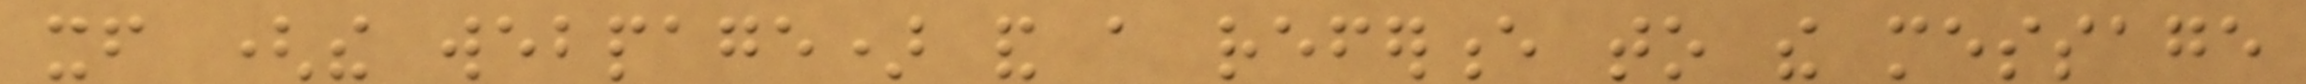itself (the webpage) and a reference to the message
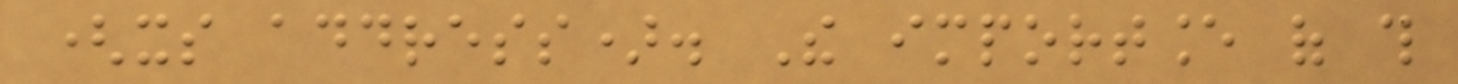(its address). The importance of this
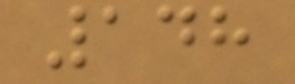148
